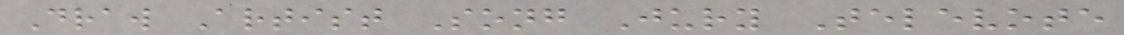Draw Artist Song Jury Televote
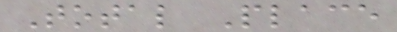Total Place
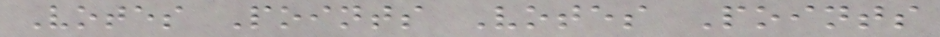Votes Points Votes Points
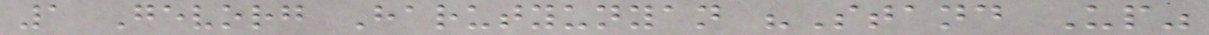1 Gevorg Harutyunyan "Stand Up"
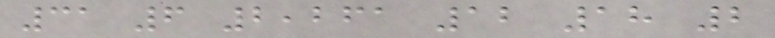31 6 2,261 12 18 2
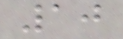10
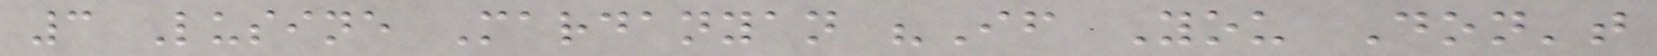3 Lusine Mardanyan "If You Don't
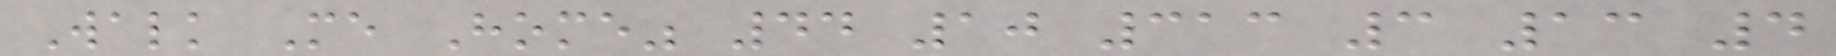Walk Me Home" 44 10 313 3 13 4
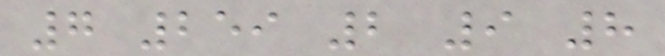7 259 2 9 8
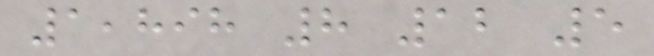1,898 8 12 5
